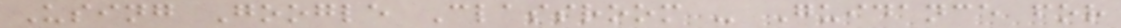Using Google Classroom - Guidance for
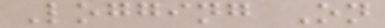Logging On
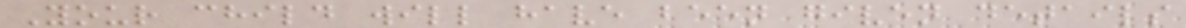Your child will have been given details
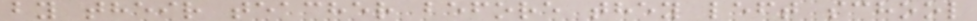by their teacher before they left school
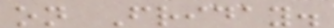on Friday.
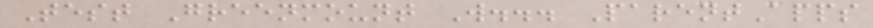Test Greenmount W... ParentApps
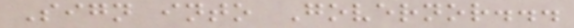Sign into Governor...
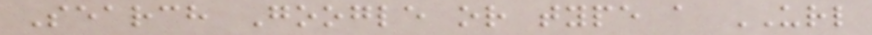Search Google or type a URL
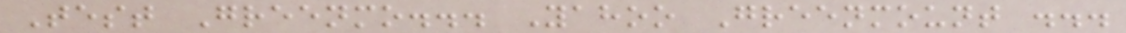Test Greenmo... Yahoo Greenmount ...
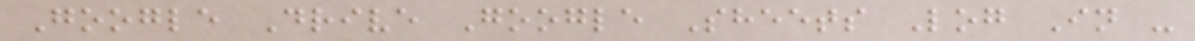Google Drive Google Sheets Log In -
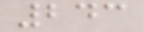243
